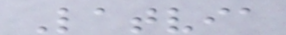Latvia
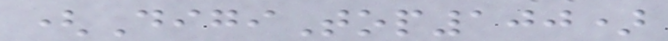(DigiTop100)
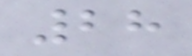28
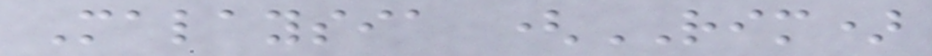Malaysia (RIM)
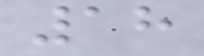18
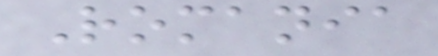Romania
